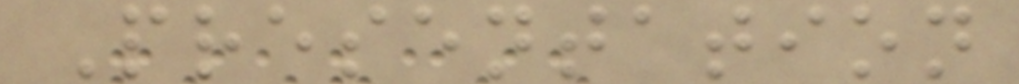Presentation
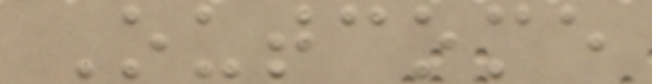Outcome
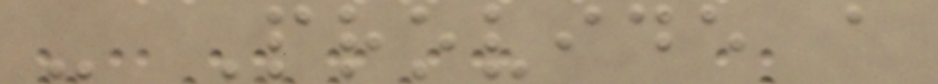- Provide a
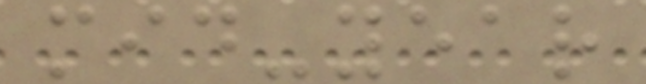mid-year
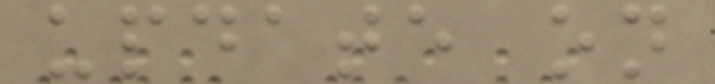update on
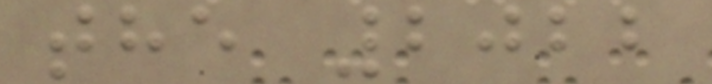the 2022
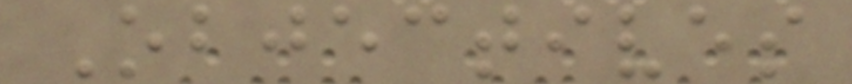Objectives
